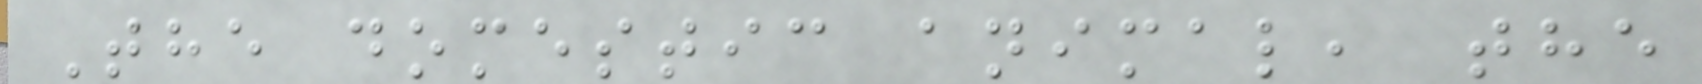The domestic animal, the
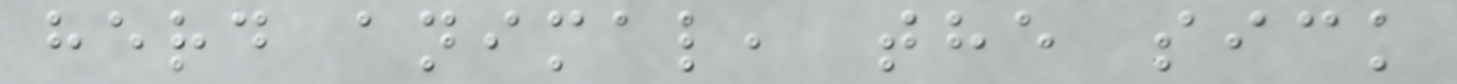herd animal, the sick
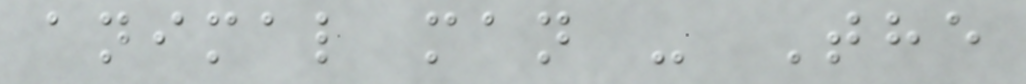animal man - The
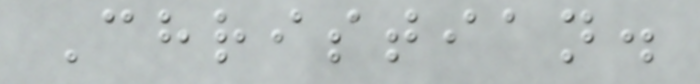Christian.
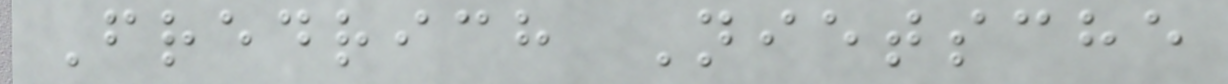Fredrich Nietsche
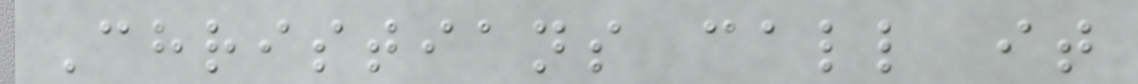Christians call it
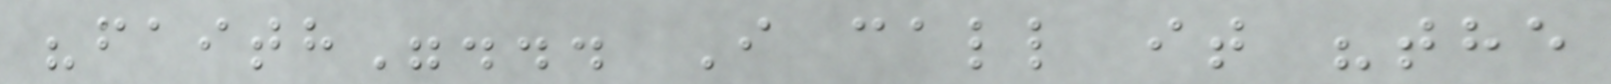"faith"... I call it "the
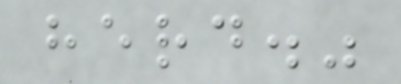herd."
